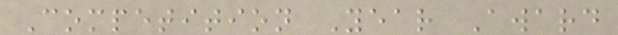Competition Year Award
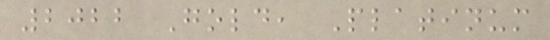2022 Gold, Platinum
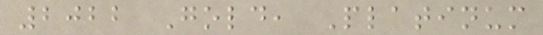2022 Gold, Platinum
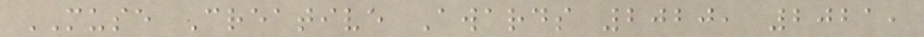MUSE Creative Awards 2020, 2021,
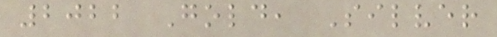2022 Gold, Silver
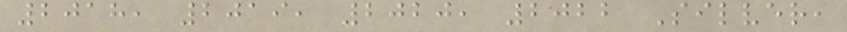2018, 2019, 2020, 2022 Silver,
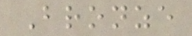Bronze
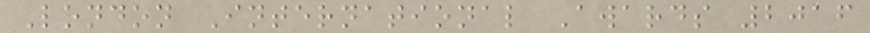London International Awards 2016
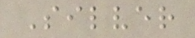Silver
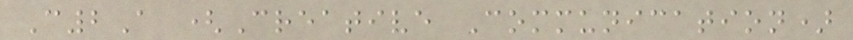C2A (Creative Communication)
